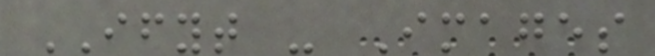IFYT - Images
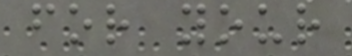for your
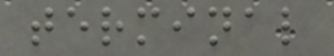terminal
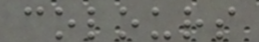colours
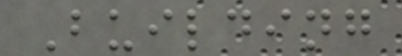Building
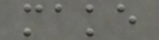make
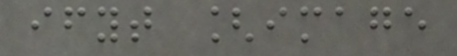ifyt [image
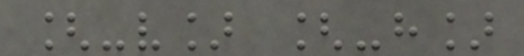[-v] [-h]
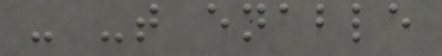- -t enable
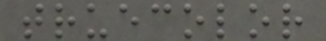truecolor
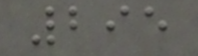295
